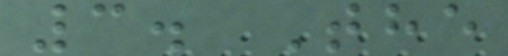3. The
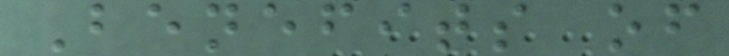Benefits of
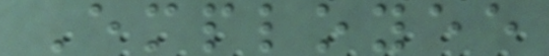Employee
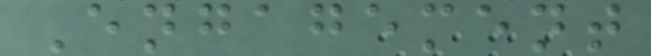Engagement
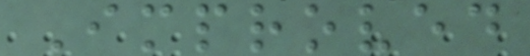Improved
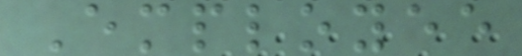Employee
